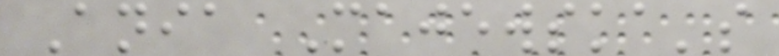Ania Majewska's
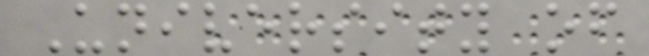University of
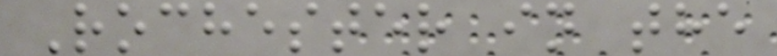Rochester in the
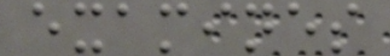examines
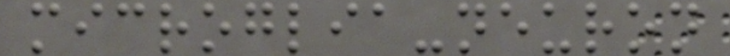microglia-neuron
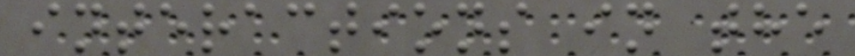interactions in the
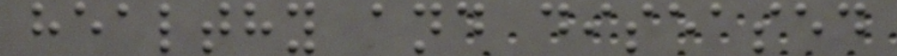healthy and diseased
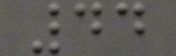44
